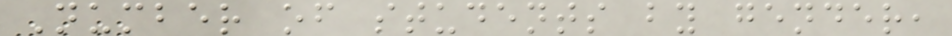Number of students by gender,
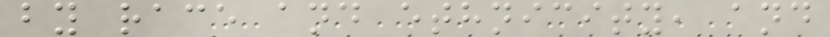by race and ethnicity, and
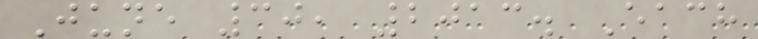June 30, 2013. Each
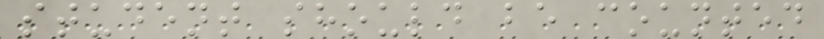student should be counted
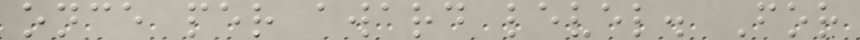once per award level. For
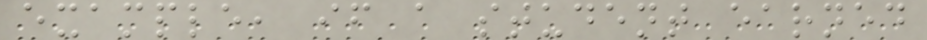example, if a student earned
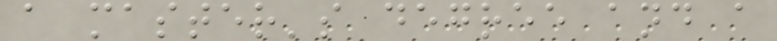a master's degree and a
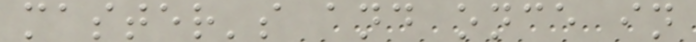master's and once in
